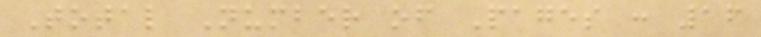Total Number of Pages : 16
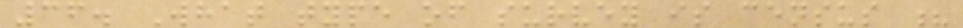36. What type of survey is census ?
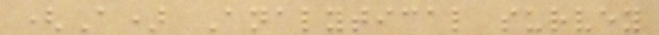(A) Analytical survey
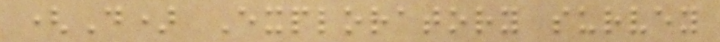(D) Exploratory survey
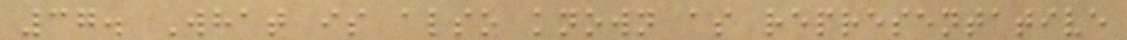37. What is also known as representative
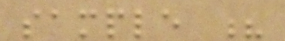sample ?
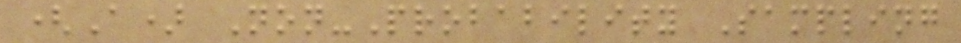(A) Non-Probability Sampling
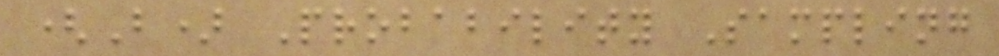(B) Probability Sampling
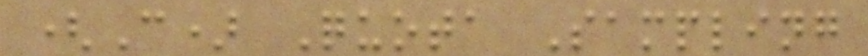(C) Quota Sampling
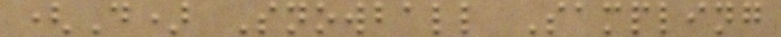(D) Snowball Sampling
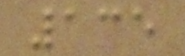135
